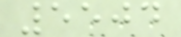5504
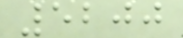5200
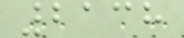2138
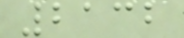2132
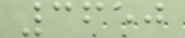3650
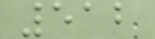512
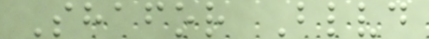Shafor Blvd
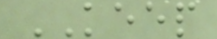KEEP
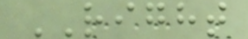RIGHT
